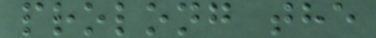prolong the
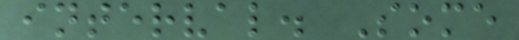interval. Some
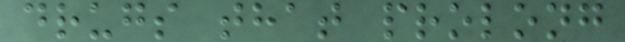drugs that prolong
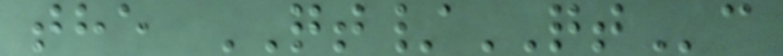the QT/QTc
